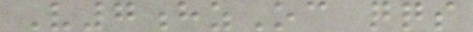V7hzOc qqs
